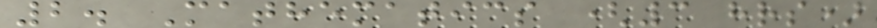2. Mathematics (3 hrs)
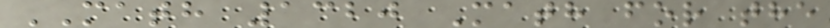MATH 1320 Math for the
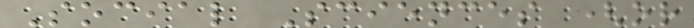Social Sciences (or
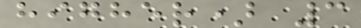higher) 3
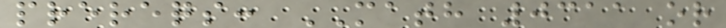prereqs: MATH 0311 or
